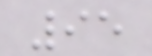95
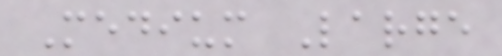Medium Large
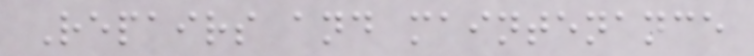Repairs and maintenance
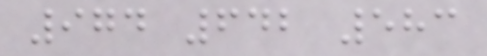974 642 583
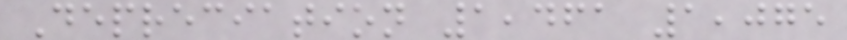Depreciation 1,461 1,075
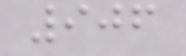906
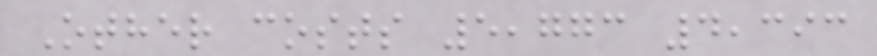Other costs 5,773 4,393
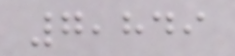7,849
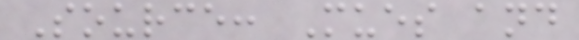Source: Mues and
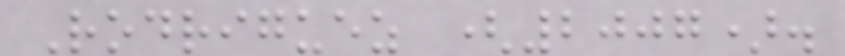Rodriguez (2007).
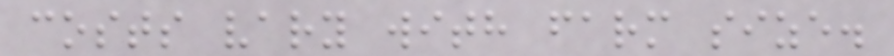costs vary with farm size.
